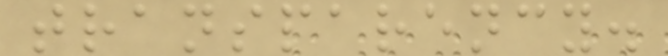transparency.
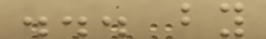... by
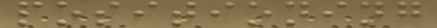positioning
